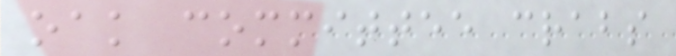oak committee crabs
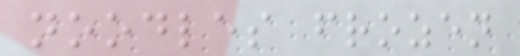noodles frozen
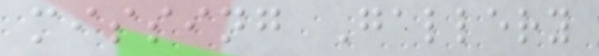missing Gallery
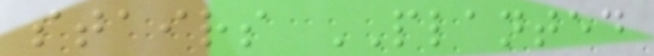stairs PLANTED
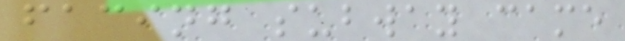facing subway came
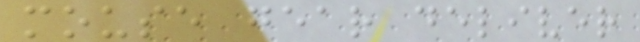mouse gear deliver
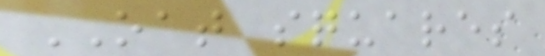OAT squares
